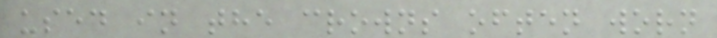used in the crowns often worn
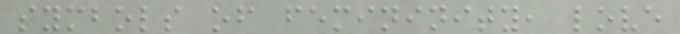symbols of femininity, love
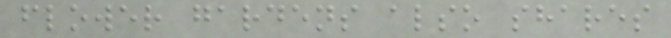flower gardens also shares
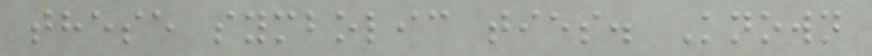these symbolic ties. Known
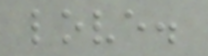love.
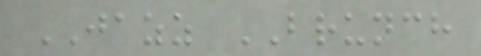JAZZ BRUNCH
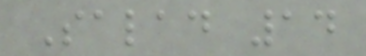Salad 14
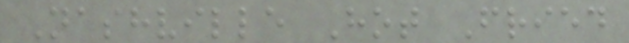Nashville Hot Fried
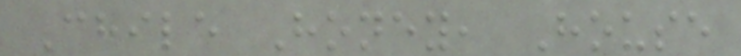Chile Honey, House
